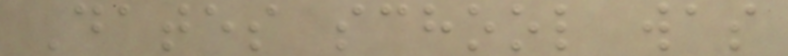Dates school was
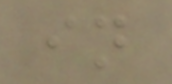in
